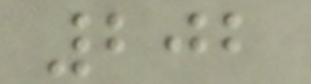202
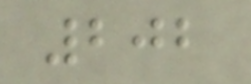202
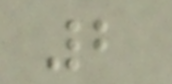2
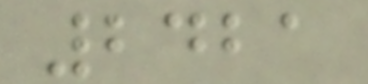2421
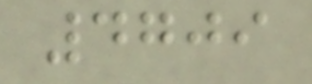4709
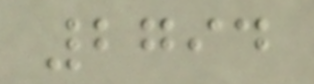2794
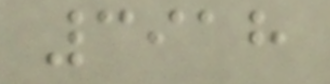3918
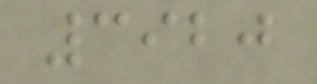3920
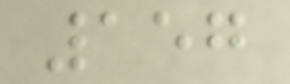157
